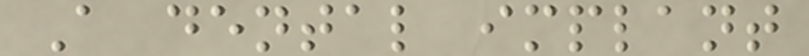A dental implant
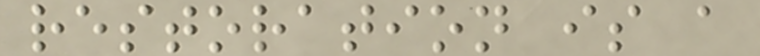restoration is a
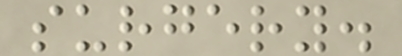surgery.
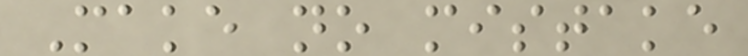Make no mistake
